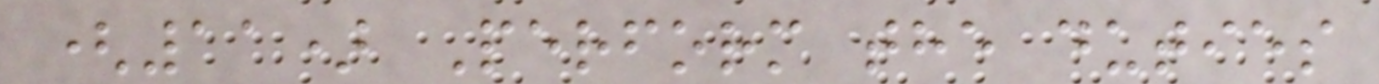(11) Perform the duties
